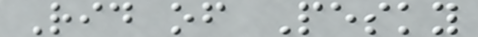Rid of Pesky
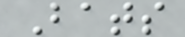Bats
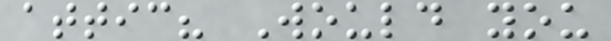attic? Would you
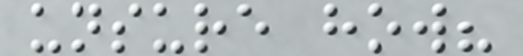unsure how?
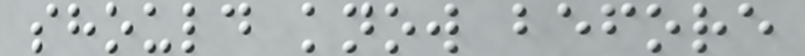should know before
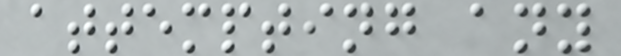attempting any
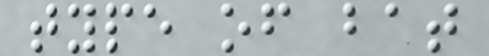type of bat
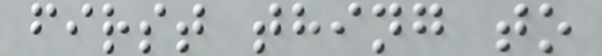first thing to
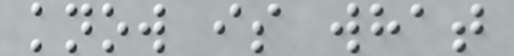know is what
